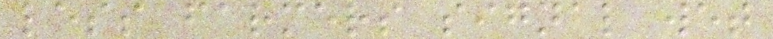less farmers signal wet
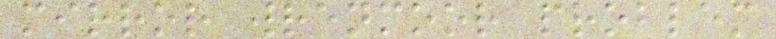mirror wrenmoor problem
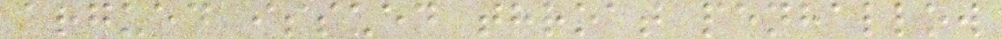argued issued throat penhallow
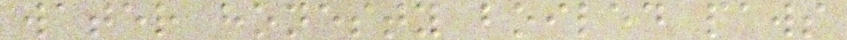water honesty boiled paws
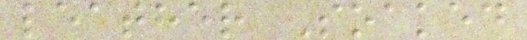leather Soaked
